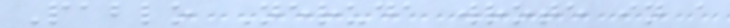Pablo Neruda wrote in a
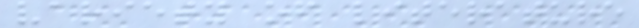variety of literature
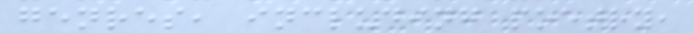genres, including poetry,
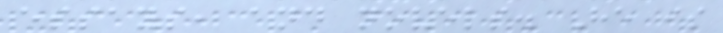essays, and novels. He is
